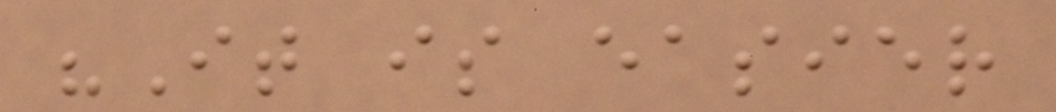"It is easier
